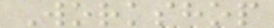Workshop
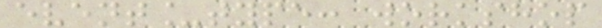event_type: workshop
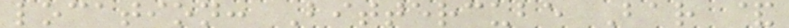location: Bittercube Bar &
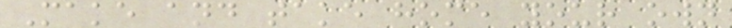Make and take home your own
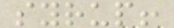syrup!
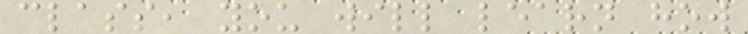class, you will learn how
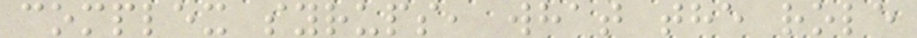complex syrups, what the role
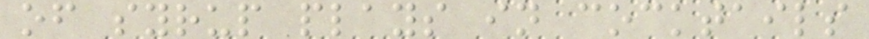of syrup plays in cocktails
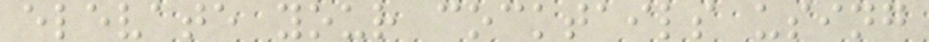elevate your cocktails using
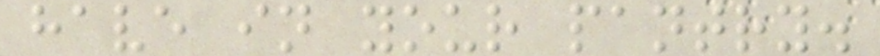have in your pantry.
